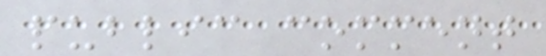public comment
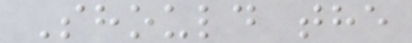Should the
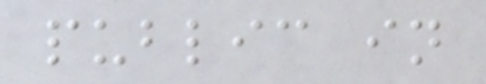public in
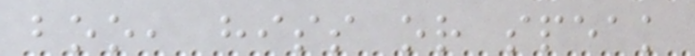boo, hiss or speak
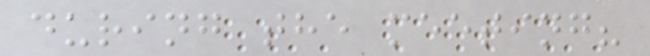during the meeting?
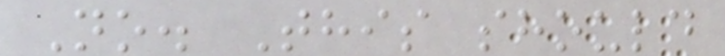No. This should
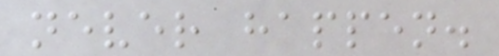never happen.
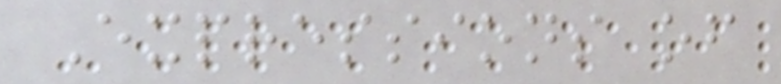Expressions of
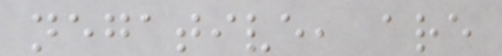negative, are
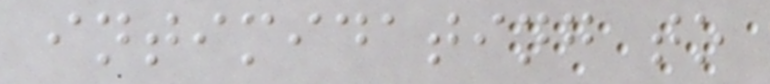intimidating to
